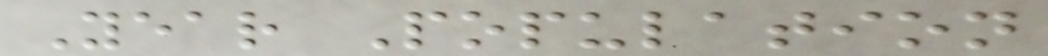Year Population
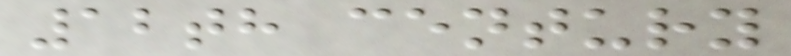12th century
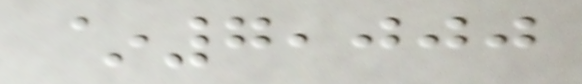~7,000
